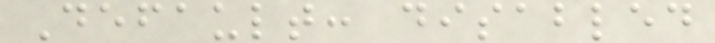Default: disabled
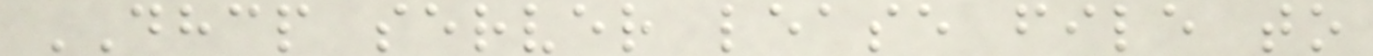DHCP server lease file to
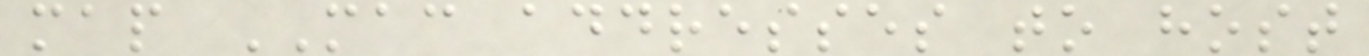map MAC addresses to host
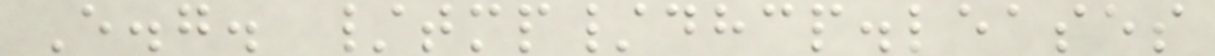E.g. /tmp/dhcp.leases
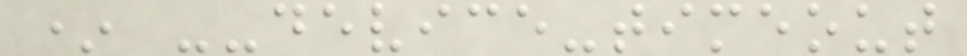* --device-timeout
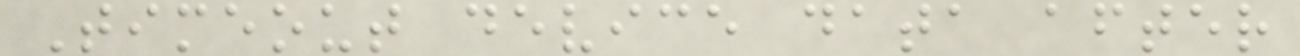Timeout device data after
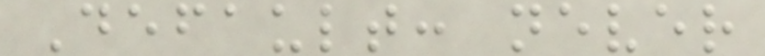Default: never
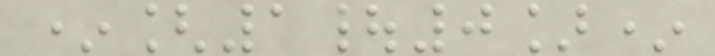*[1|0]*
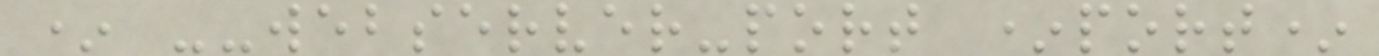* --webserver-port *port*
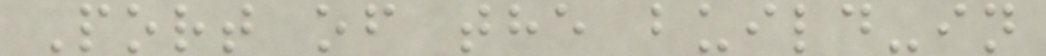Port of the build-in
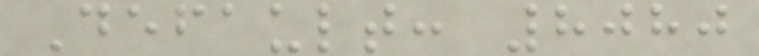Default: 8080
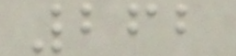262
